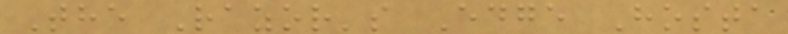The Razor's Edge Hosta
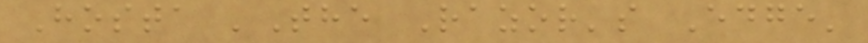Hosta 'The Razor's Edge'
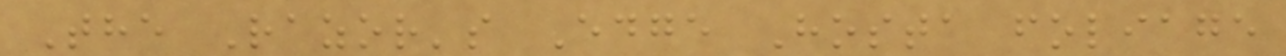The Razor's Edge Hosta foliage
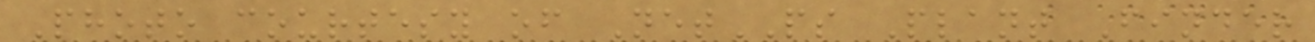Photo courtesy of NetPS Plant Finder
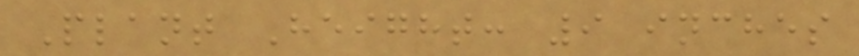Plant Height: 9 inches
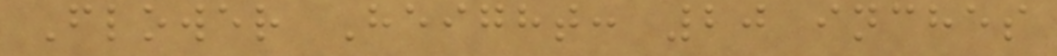Flower Height: 20 inches
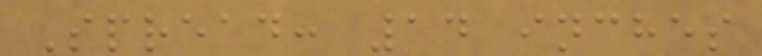Spread: 14 inches
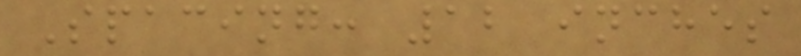Spacing: 12 inches
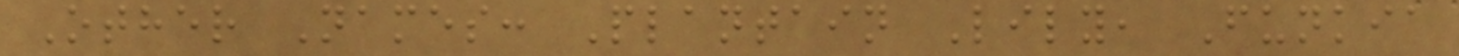Other Names: Plantain Lily, Funkia
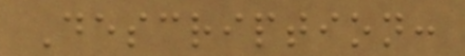Description:
